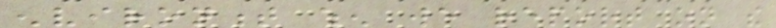environment when we report on the
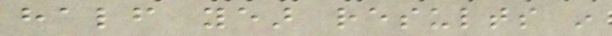half year results in
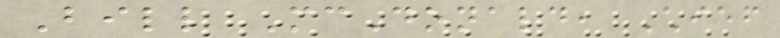Bill McDonald, Chief
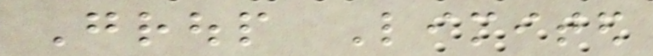Group Limited
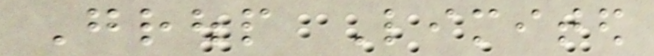Group Limited
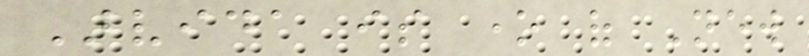Arvida is one of New
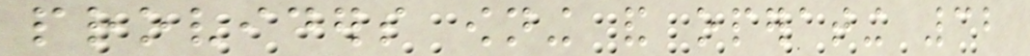providers owning and operating 32
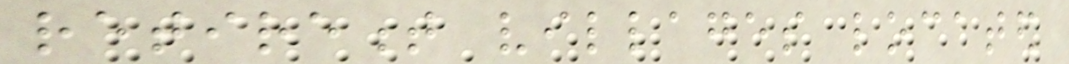retirement villages located
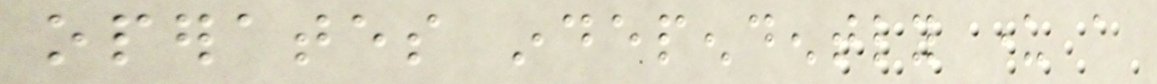operates independently under a
